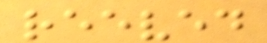reeved
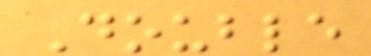Double
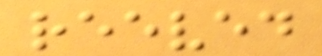reeved
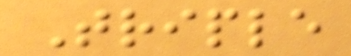Triple
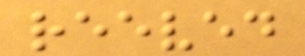reeved
